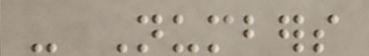- Numbers
